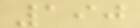190
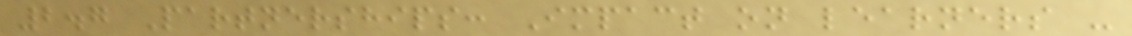2.7 Partnerships: Impact on learners -
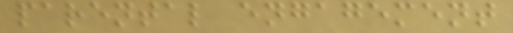parental engagement
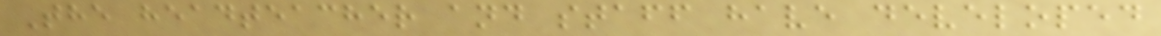The headteacher and staff have developed
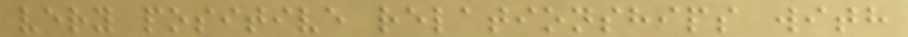very positive relationships with
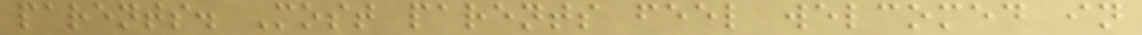parents. Most parents feel welcomed in
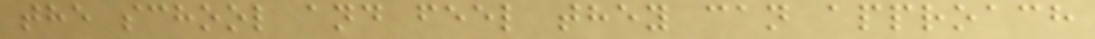the school and feel they can approach
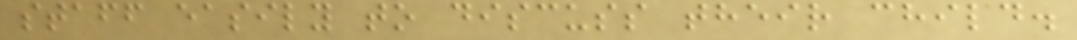staff easily to discuss their child.
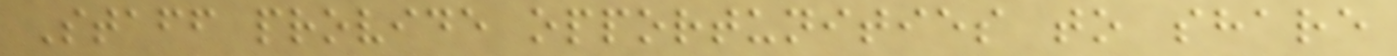Staff provide opportunities to share
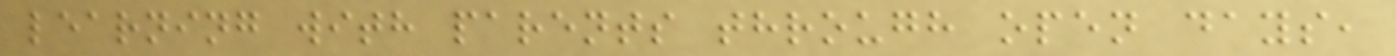learning with parents through open days,
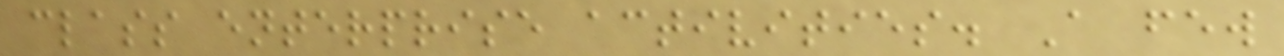class enterprise activities. A few
